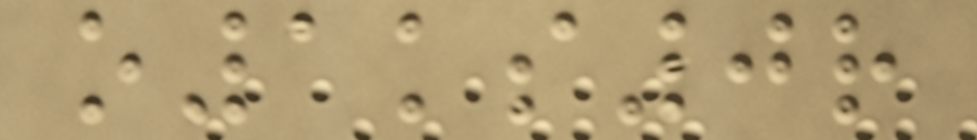o1ks0r
